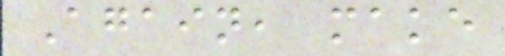Again, make
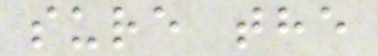sure the
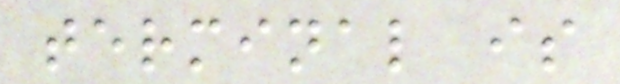terminal is
